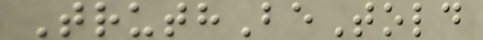TruthBeTold
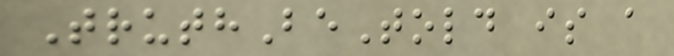TruthBeTold is a
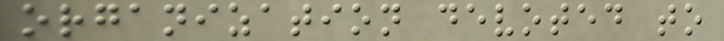organization devoted to
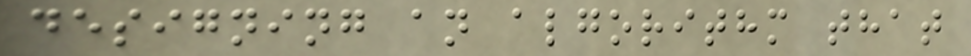designing an algorithm that
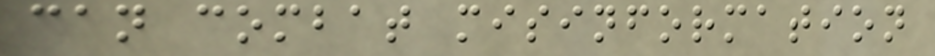can combat misinformation
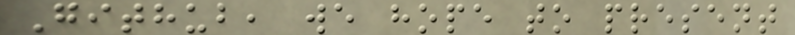Github, we hope to present
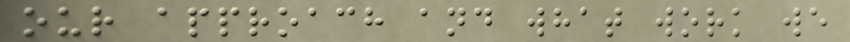our approach and what work we
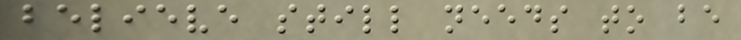believe still needs to be
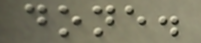done.
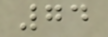74
